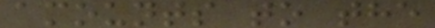amounts to the
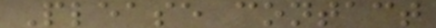Please contact
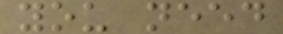you need
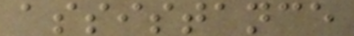assistance
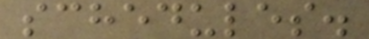schedules.
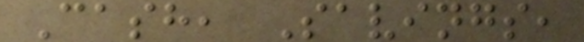Cash, Savings,
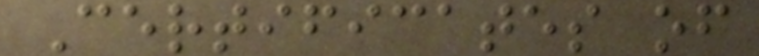Certificates of
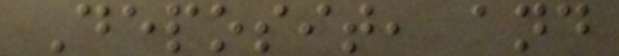Deposit, and
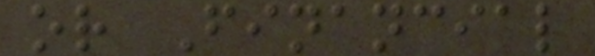or Financial
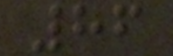86
